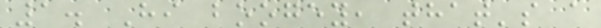1. Hi boogey, that's a
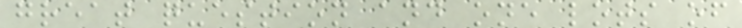great question and one lots of
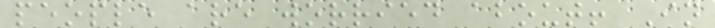people are worried about! In
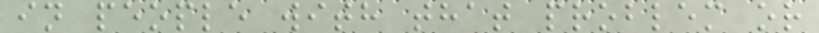in people with that problem or
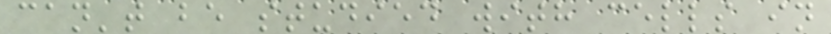can't be studied with cells in
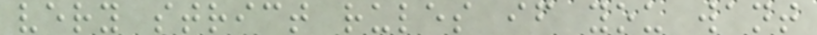very strict rules if you want
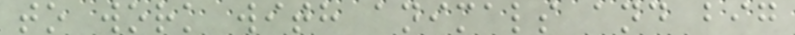to work with animals and big
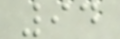94
